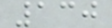130
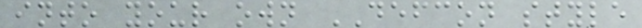into your own DEFCON style
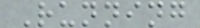Running
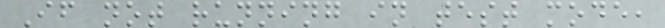If not running in test mode,
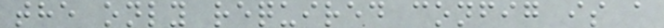the only required config is a
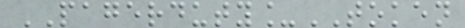PAGERDUTY_TOKEN
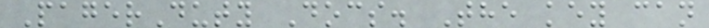PagerDuty Docs. The key can
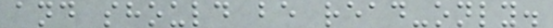and should be read-only.
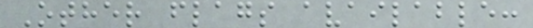Other flags available:
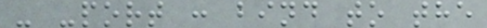- -port : bind to the
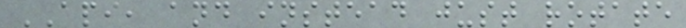API, and instead just rotate
